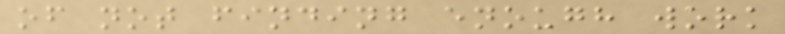of not finding enough work
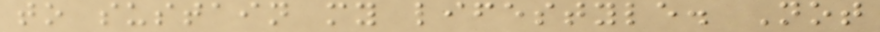to sustain my lifestyle. Not
